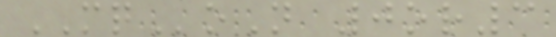MQoN 0or3
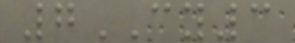7CY3
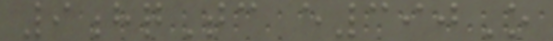9hqTc e390O
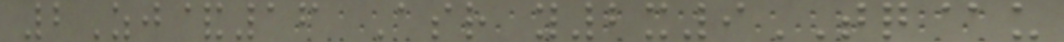2Zj&16 Asr y2x9TQ@u
